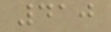410
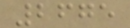2675
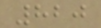820
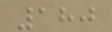180
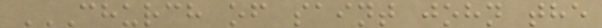CHURCH OF SAINT JOHN THE
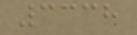3338
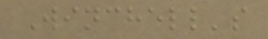Winchell's
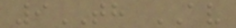9TH AV
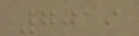7019
